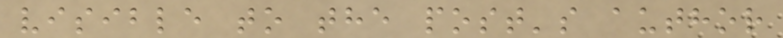visible to the post's author
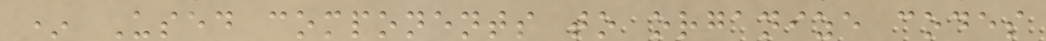* Used components to organize codes
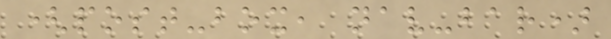(post-box, nav-bar)
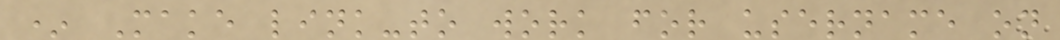* Make link-to work for username on
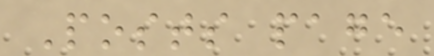Posts page
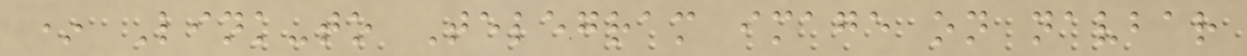* Link-to Telegram image on navbar
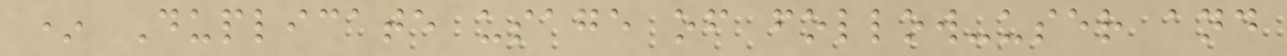* Duplicate usage of follow-user and
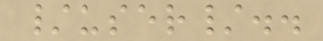/user/..
